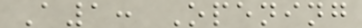A1: Opening
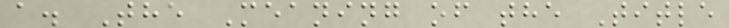a. The Meaning of the Title
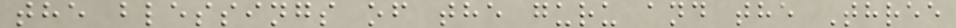the blessings of the guru and the Three
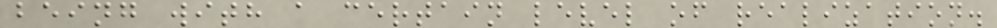being with a certain level of realization.
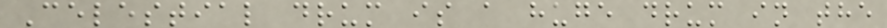Celestial drum is a huge drum in the
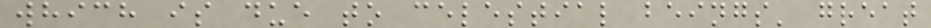which is due to celestial beings' great
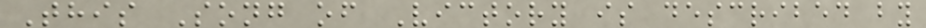This Song of Victory is described by
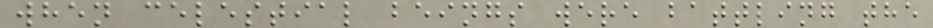when celestial beings were battling the
